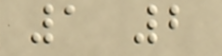1 2
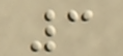3
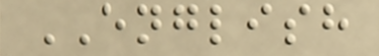ENGLISH
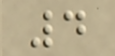4
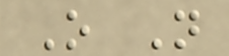O N
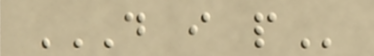D I P
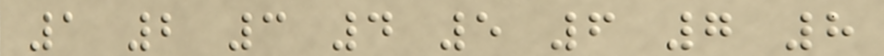1 2 3 4 5 6 7 8
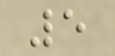5
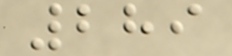289
